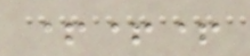+++
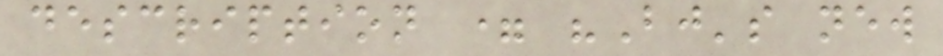description = "Bj's new
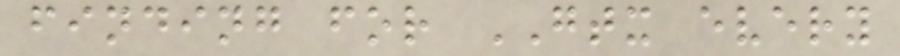finding for GTX every
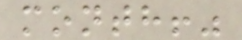month!"
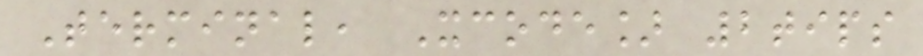Terminal, Xcode] 2tips
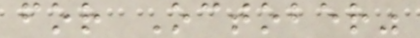for October"
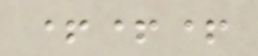+++
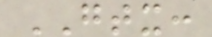GTX:
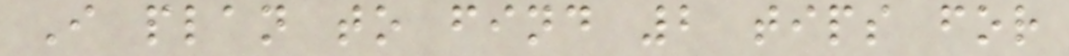I plan to find 2 tips for
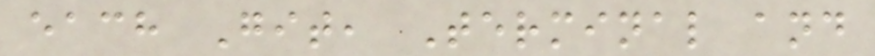each Git, Terminal and
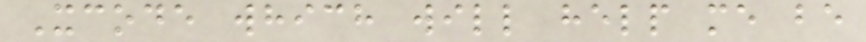Xcode which will help me be
